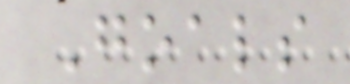Goals
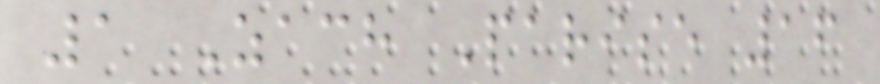1 Zach Parise 16
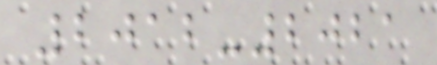2012-2021
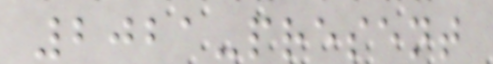2021-present
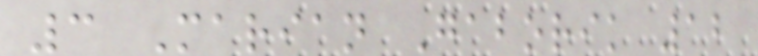3 Marian Gaborik 12
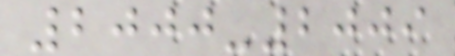2000-2009
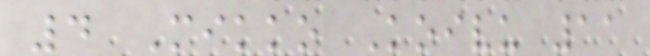4 Mikko Koivu 11
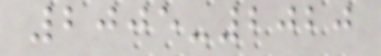2005-2020
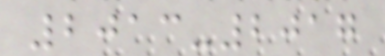2013-2017
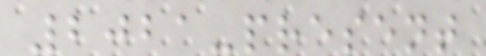2021-present
